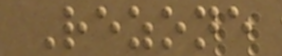Rezone
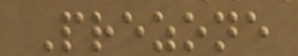Prezone
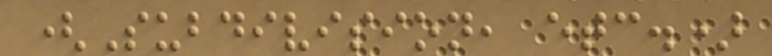(Subdivision, etc.)
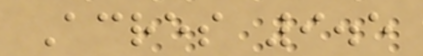Acres 9.5
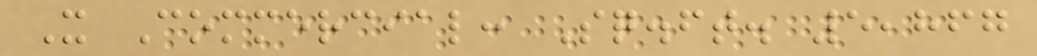X Commercial: Sq.ft. 5,867
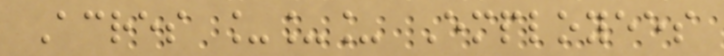Acres ___ Employees
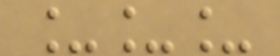___
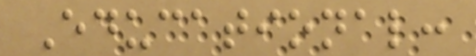Educational:
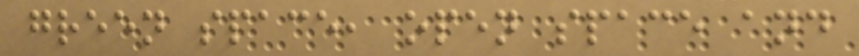green space, open space and
